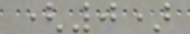(0)
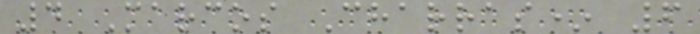4 Marcos Charras* 6
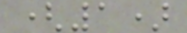(1)
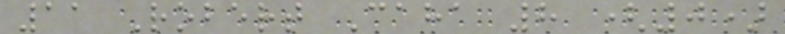11 Robert Caha 8 (0)
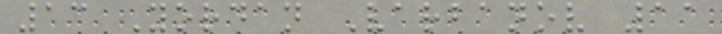13 Yordan Varbanov 11
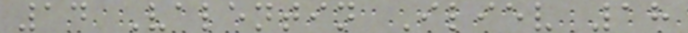14 Valentin Iliev 18
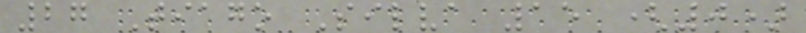27 Tiago Silva 15 (0)
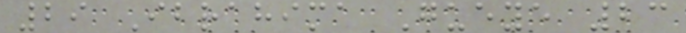29 Ibrahima Gueye 23
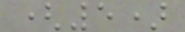(5)
